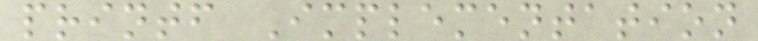printf Implementation
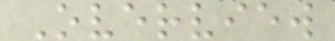Overview
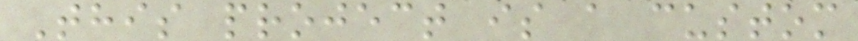This project is a custom
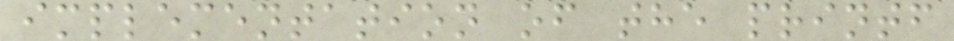implementation of the printf
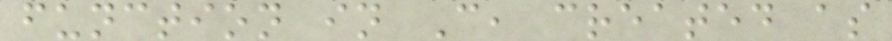function in C, created as
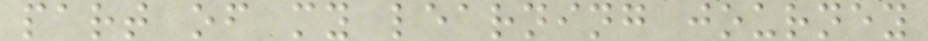part of my learning journey
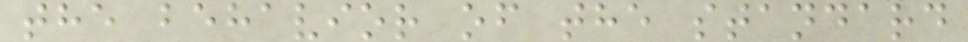the behavior of the standard
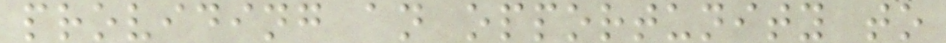providing an opportunity to
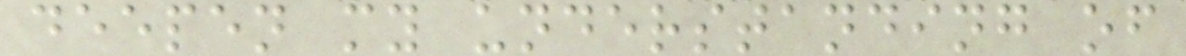deepen my understanding of
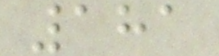181
